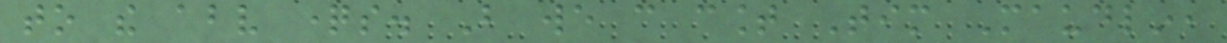to the above questions. But we can count Tim Maudlin,
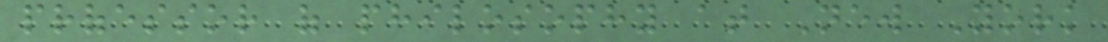professor of philosophy at New York
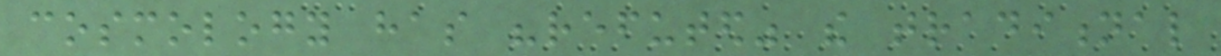cosmology has "refuted" the traditional
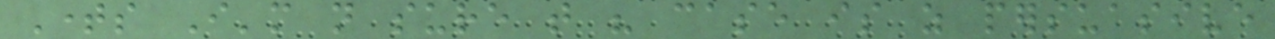Times I'm not sure that his case is as persuasive
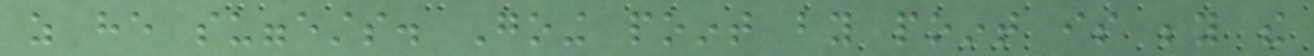as he suggests. Going point by point is beyond the
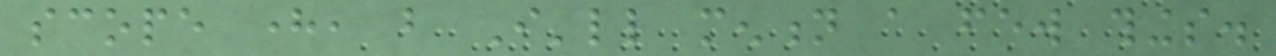scope here, but I'll mention a few things.
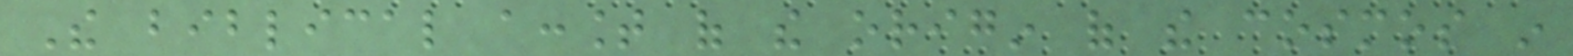The biblical account of the origin of the cosmos in
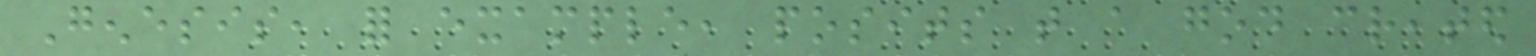Genesis, for example, posits that a god created
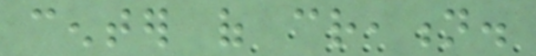center of creation.
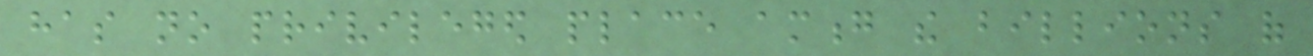has no privileged place among the billions of
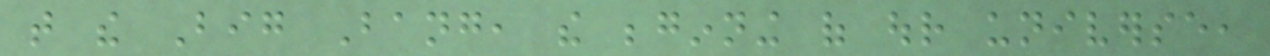that the Big Bang, the beginning of our universe,
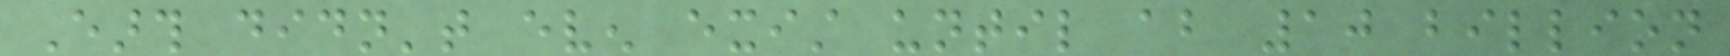Earth didn't even exist until about 10 billion
